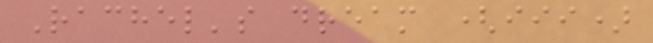Rachel's dream (iii)
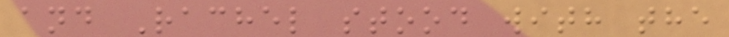and Rachel stood with the
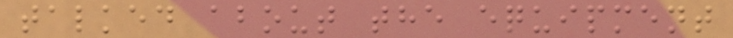talked about the equipment
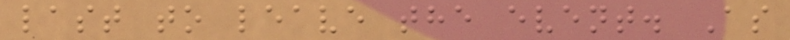last to leave the event. As
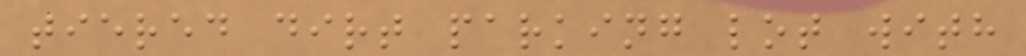tiered dirt parking lot with
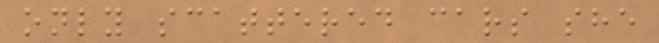only scattered cars she
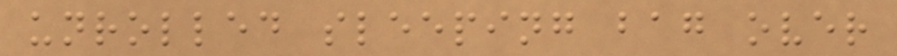unrolled sleeping bag over
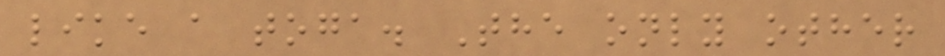like a toga. The only other
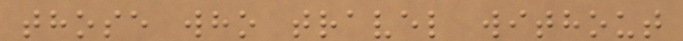those who travel without
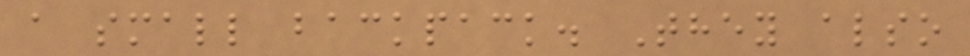a small backpack. They also
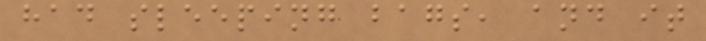had sleeping bags, and it
